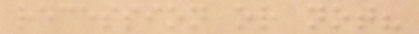recession or not?
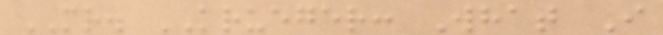MR. KRUEGER: What I
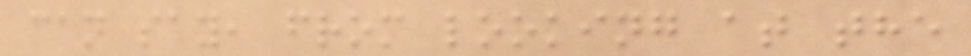can say, from looking at the
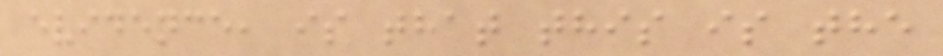evidence, is that this is the
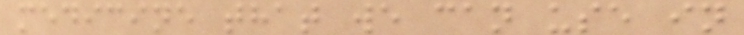medicine that we can use in
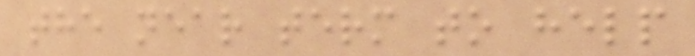the near term to help
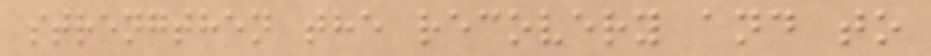strengthen the recovery and to
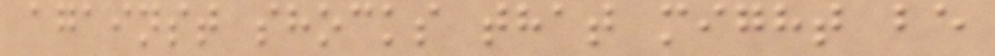against shocks that might be
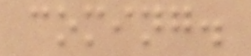coming.
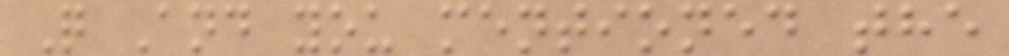Q And you mentioned the
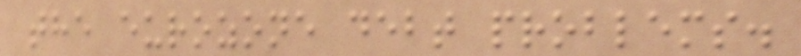the eurozone debt problems.
